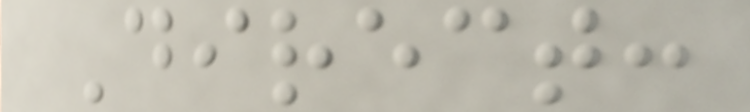Direct:
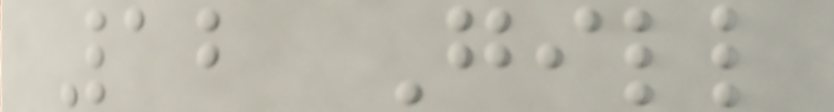12 Gill
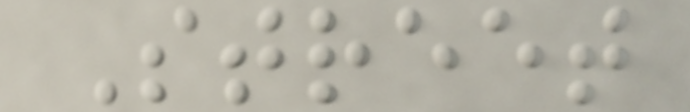Street
